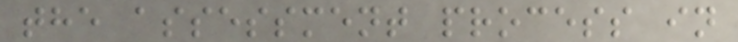the assessment process in
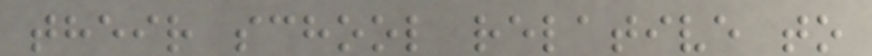their school relative to
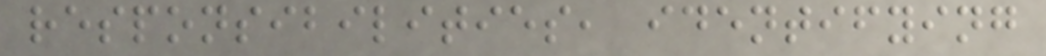responsibilities, identifying
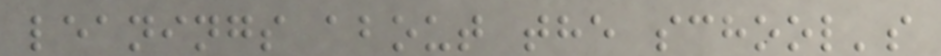leanings about the school's
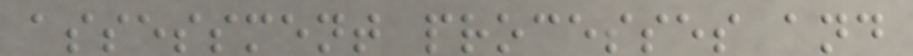assessment processes and
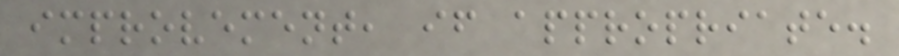improvement, if appropriate.
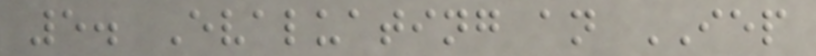5. Evaluating an IEP
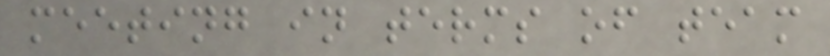meeting in terms of team
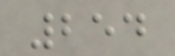254
